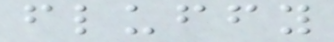fluffy
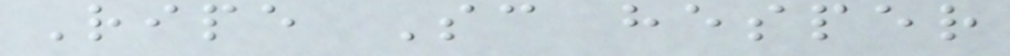Ripe Sc hesper
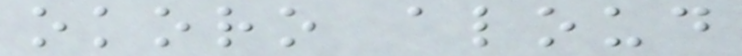okoro aloud
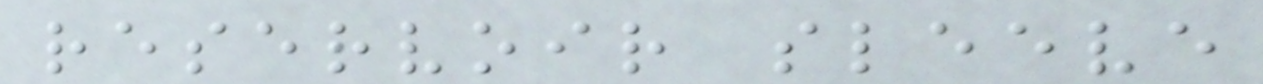reservoir sleeve
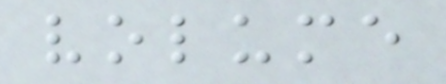volume
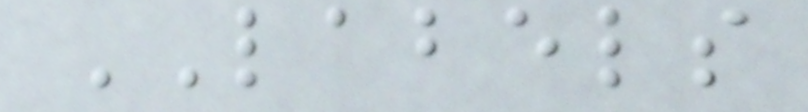LABELS
